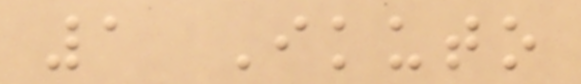1 Ikuto
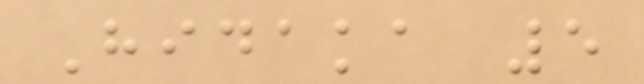Hidaka 5
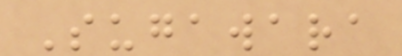Sugawara
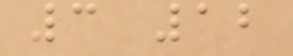3 12
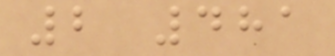2 481
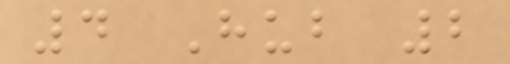4 Hub 2
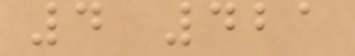4 421
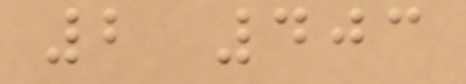2 403
